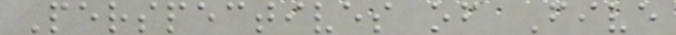Perspectives of Five
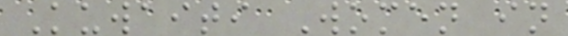Kuwaiti Women in
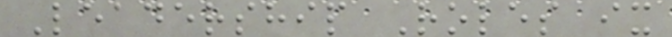Leadership Roles ix
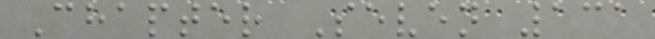Chapter Seven 131
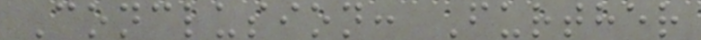Conclusion: Further
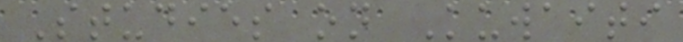Studies on Kuwaiti
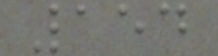154
